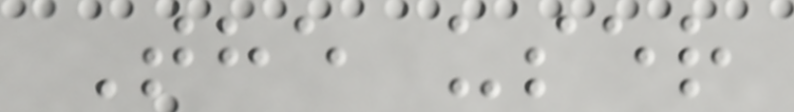The user
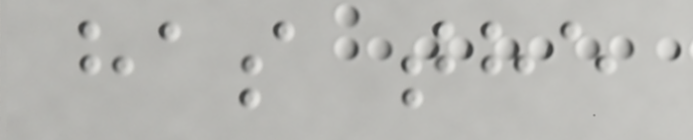has the
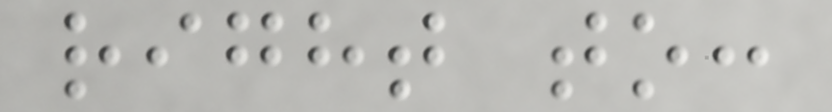right to:
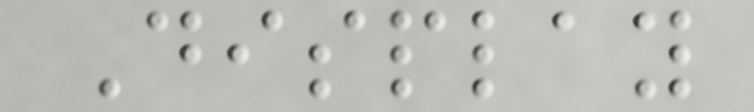Display
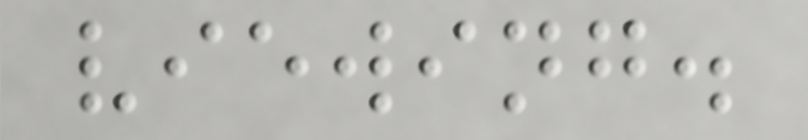viewing.
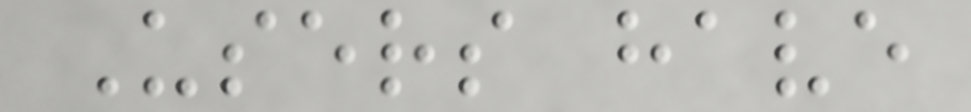Users have
